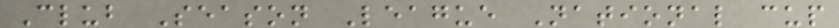Club Season League National cup
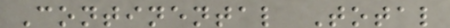Continental Total
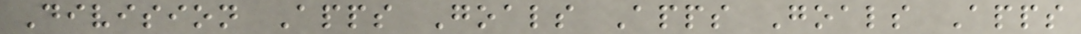Division Apps Goals Apps Goals Apps
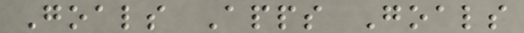Goals Apps Goals
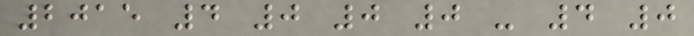2015 4 0 0 0 - 4 0
